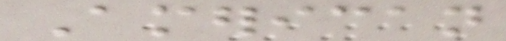American
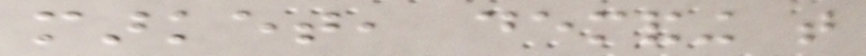market, demanding that
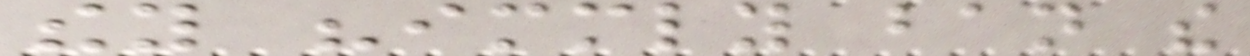they "immediately ban the
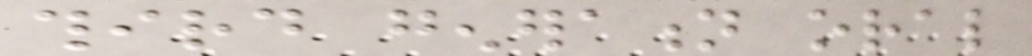third generation oral
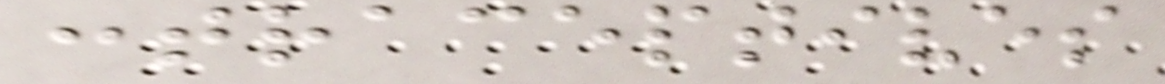contraceptives
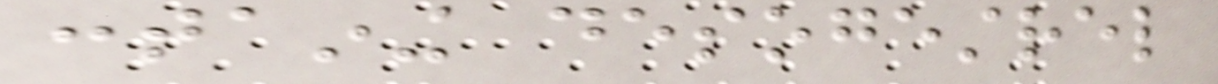containing desogestrel
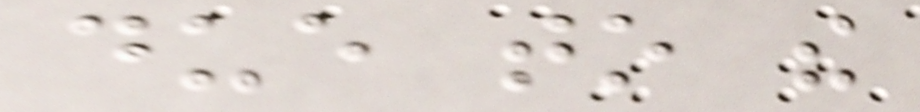due to the
